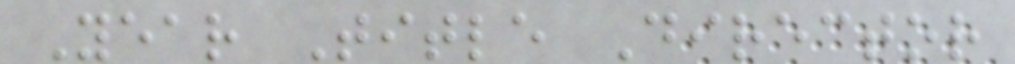Year Title Director
